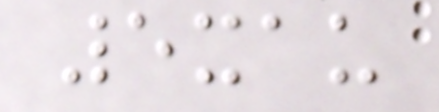5xau
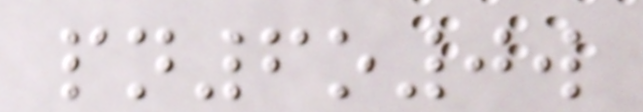pn6o0w
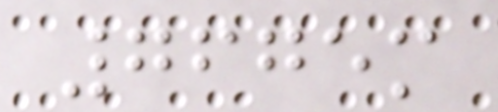7675m
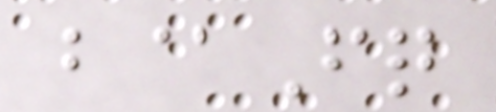b@Fq
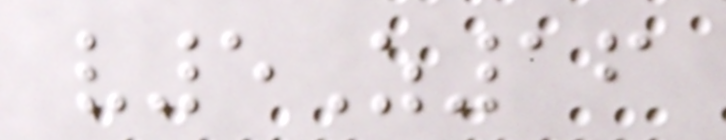v5Z16
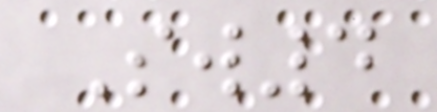Sw4
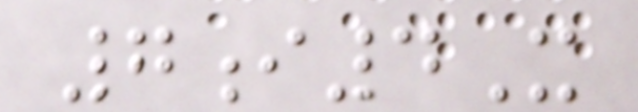7i4X
